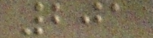201
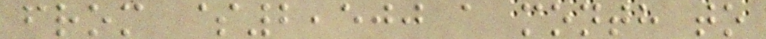from $2,500 a month to
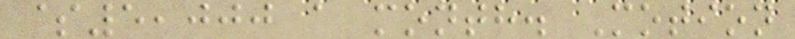$5,000 a month. Motion
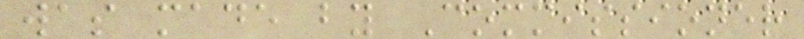was made by Commissioner
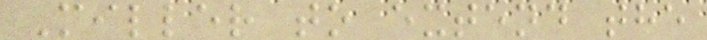Miller to extend the
